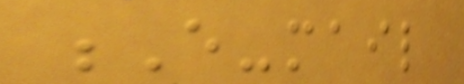E-mail
